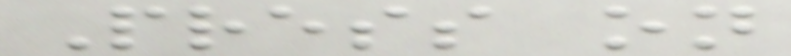Press on
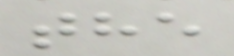the
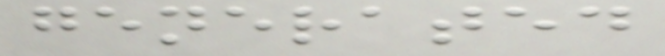generated
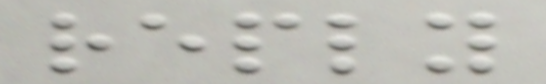reply
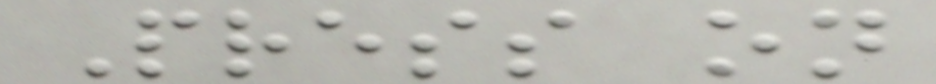Press on
